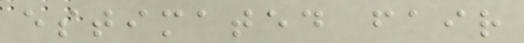estimated fair
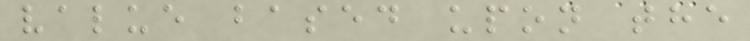value based upon the
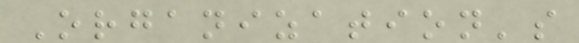Organization's
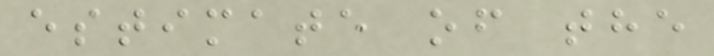estimate of the
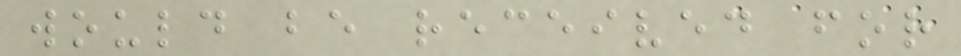would be received for
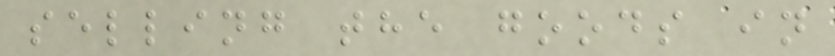selling the goods in
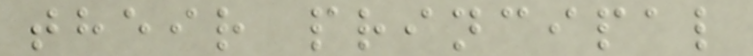their principal
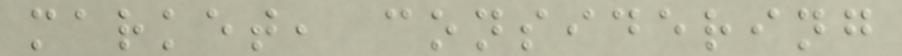market, considering
